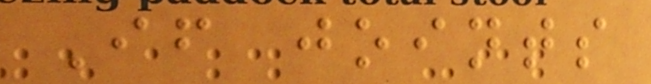If joints
